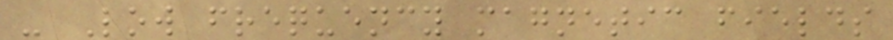- Low frequency magnetic fields
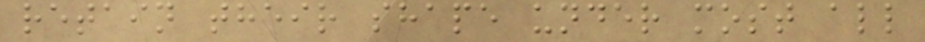retain their shape under most all
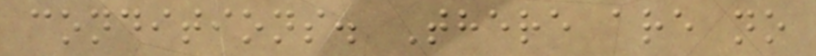conditions. There are no
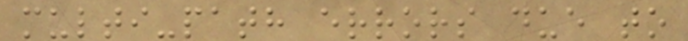multi-path errors due to
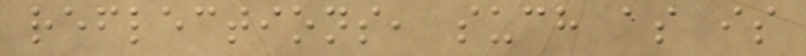reflections, such as is
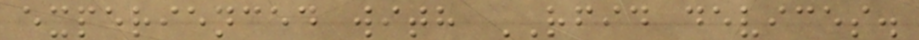experienced with RFID devices.
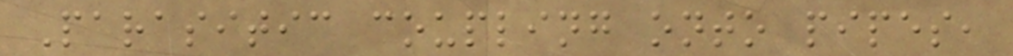Parasitic coupling onto pipes,
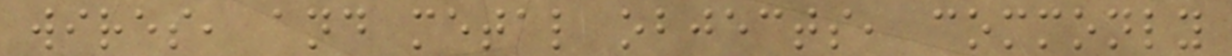wires, and metal objects, commonly
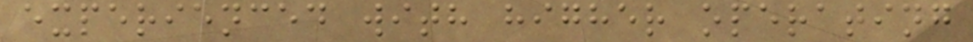experienced with higher operating
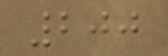200
